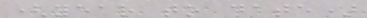(year to date)
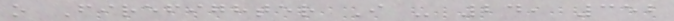o Firefighter I - 24, 352
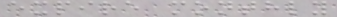expire monthly
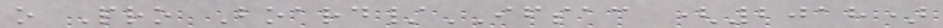o Pro Board/IFSAC (2018)
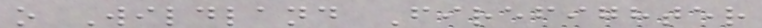o Wildland Firefighter
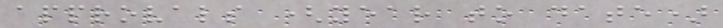approvals (year to date)
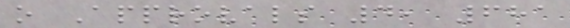o Approvals 4, 681
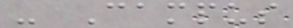- Campus
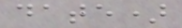date)
